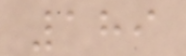189
